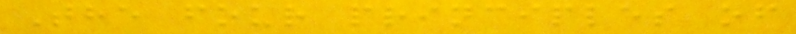The four principles of
